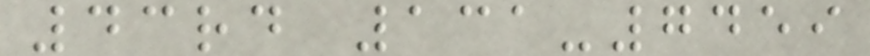43rd 131-7459
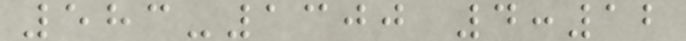583-1300 4:12
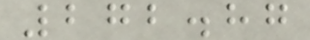272.87
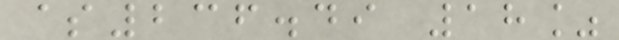$236.49 18%
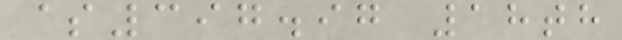$397.97 18th
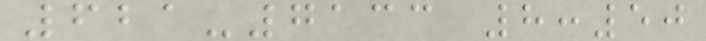621-7133 8:50
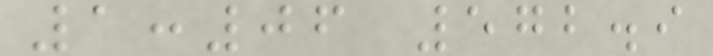1:06 572.9
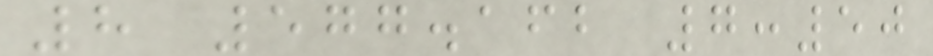8 577.162 7:50
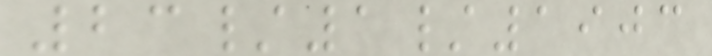23/1/1903
